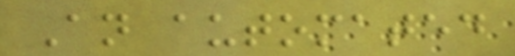An automated
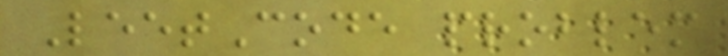LeetCode problem
